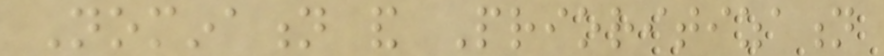Nomination and Prioritization
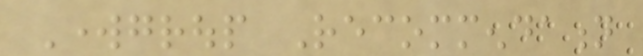Workgroup Recommendation
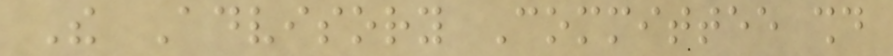The Advisory Committee should
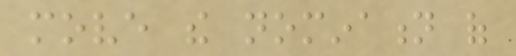move the nomination of
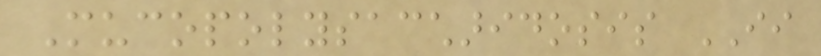Mucopolysaccharidosis II
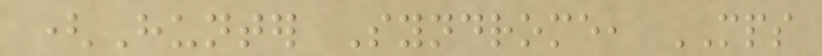(Hunter Syndrome, MPS
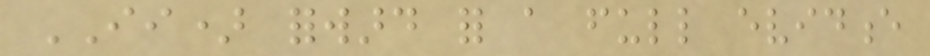II) forward for a full evidence
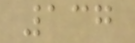137
